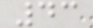43
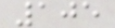105
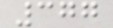377
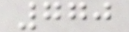770
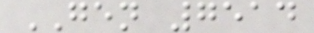GEN 7514
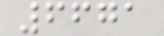6671
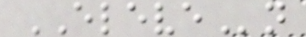ELEVEn
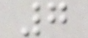7
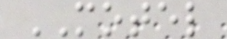MOTEL
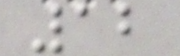12
